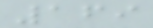169
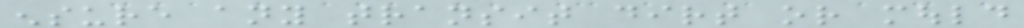ensure any transit dirt or mould
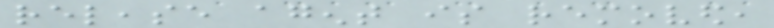release agent is removed,
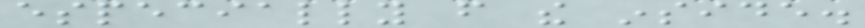especially from the inside.
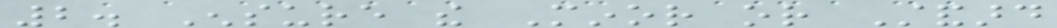2. Ensure the Minor or Standard
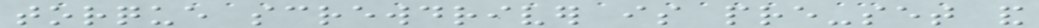torque screwdriver is pre-set and
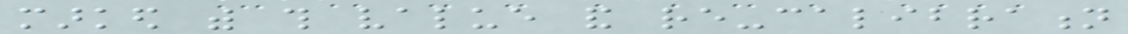marked with this value and re-calibration
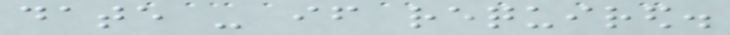date - if required.
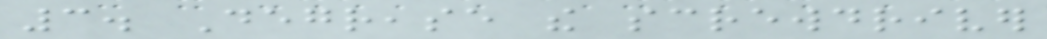3. Degrease the screwdriver
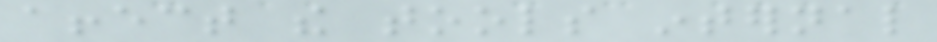affect the tools internal
